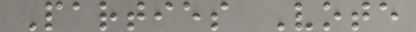Parties Vote
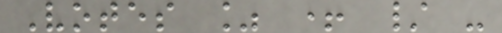Votes % + / -
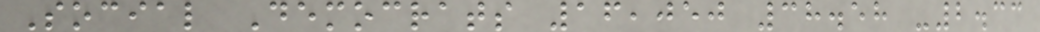Social Democrats 16,050 38.58 -2.33
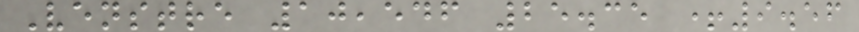Venstre 10,546 25.35 +9.56
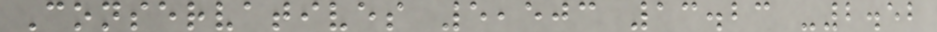Conservatives 5,503 13.23 -2.52
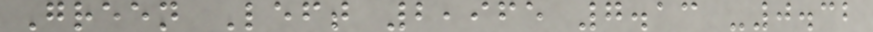Green Left 2,965 7.13 -0.32
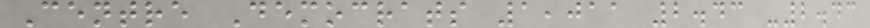Centre Democrats 1,011 2.43 -2.43
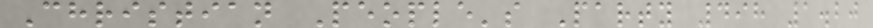Christian People's Party 498 1.20
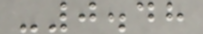-0.48
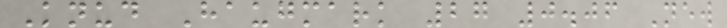Knud Haugmark 27 0.06 New
